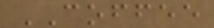COFFEE
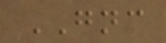GNC
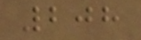208
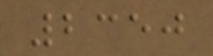2350
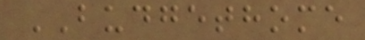BUDGETHOME
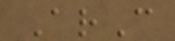ArC
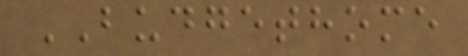BUDGETHOME
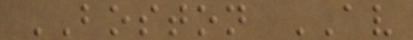BOSTON AV
